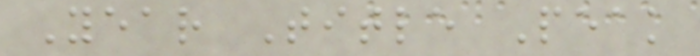Year Title Peak
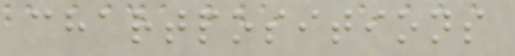chartpositions
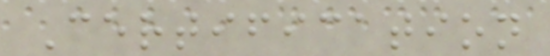Certification
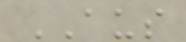AUS
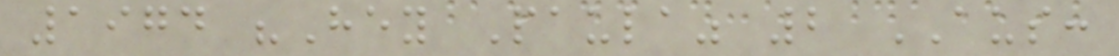1974 "Hey Paula" 2 AUS:
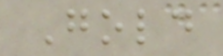Gold
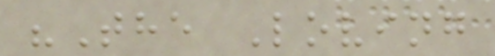"The Loving
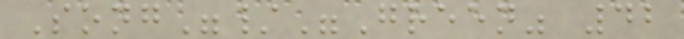Song"/"Green" 42
